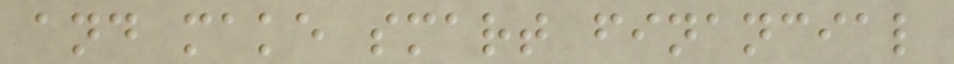and make smart financial
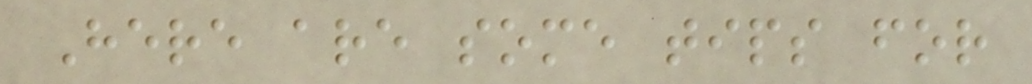Here are some tips for
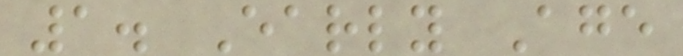1. Early Age
